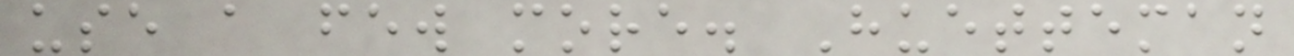use a few more. Huetteman
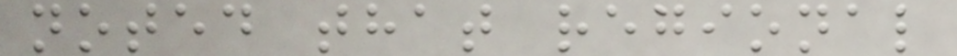noted that regional
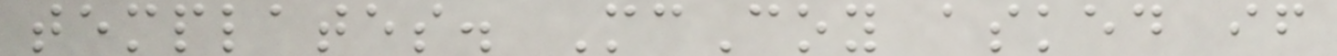templates. McCoy asked if
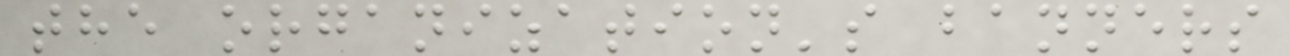the organization's banners
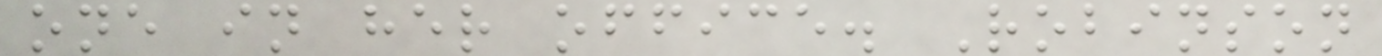one in her office. Robinson
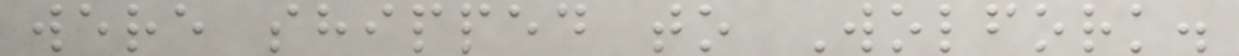were shipped to Wolfork.
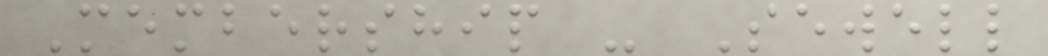Membership - Sewell
